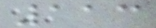113
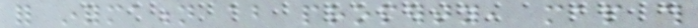for information about property, map this
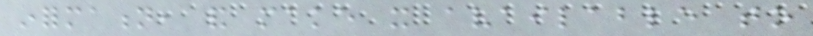information, and make it available to
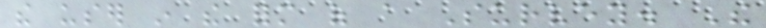the user in the form of a Survey. The
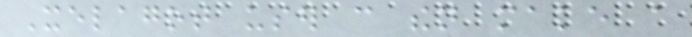Xelagot user can then make a
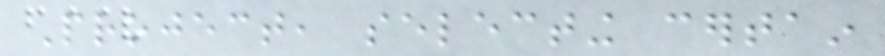Project, selecting certain
